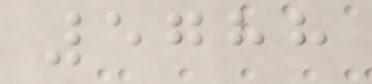5788
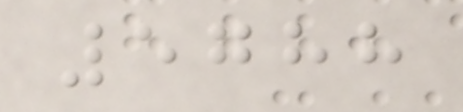5788
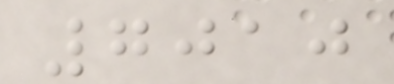7010
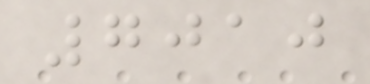7010
